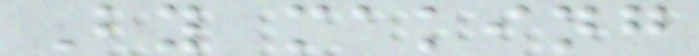By making
